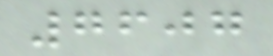7607
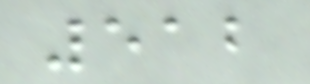512
